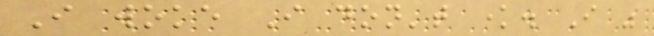I woke I don't know. I was
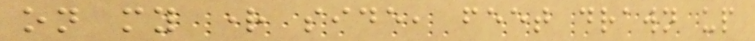on my right side, feet drawn up
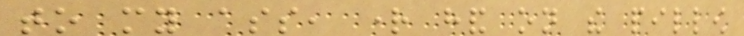to my ass, right hand on the pillow
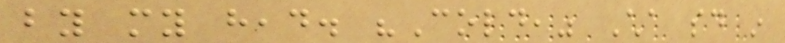by my head. "Cold," Cha said in
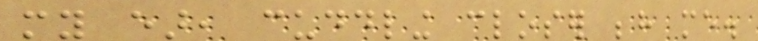my ear, cuddling closer behind me.
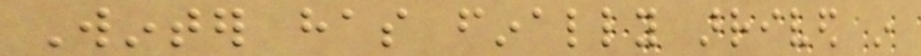Winter has finally arrived in
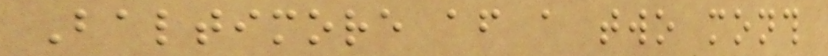Baltimore after a two month
